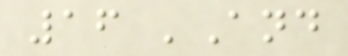16 'And
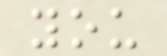you
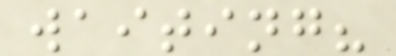waiting?
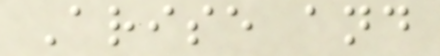Arise and
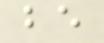be
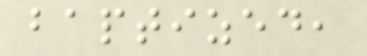baptized,
